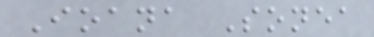Ioana Sonea
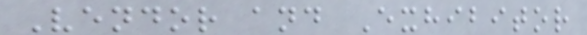Vendor and Exhibitor
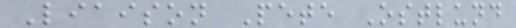Liaison Pete Ostlund
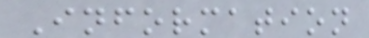Information
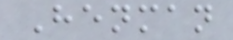Henman
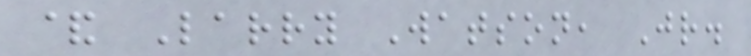& Larry Watson, Jr.
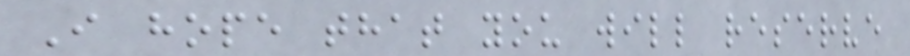I hope that you will reserve
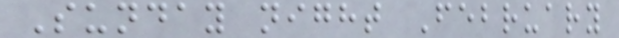Sunday night February
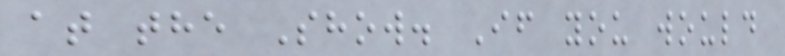at the Show. If you would
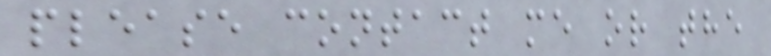please contact me or the
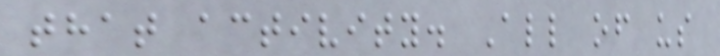that activity. All of us
